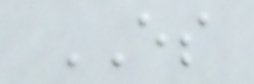ES
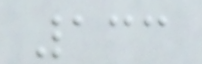133
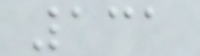131
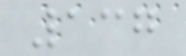137
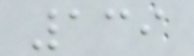139
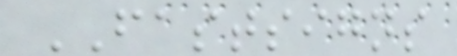FASTSIGNS
